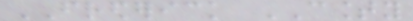FREDERICK COUNTY
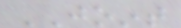JOINT
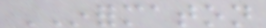INFORMATON
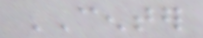CENTER
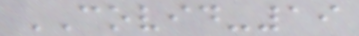COVID-19
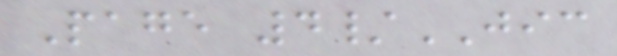Page 4/JIC
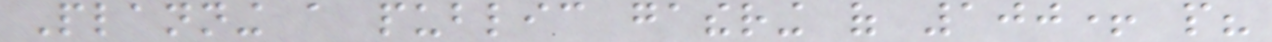Planning a public gathering of 100+ people?
